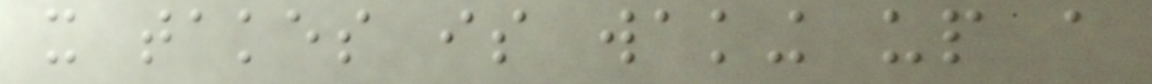it takes is waking up a
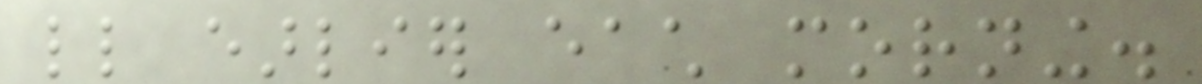little earlier each morning.
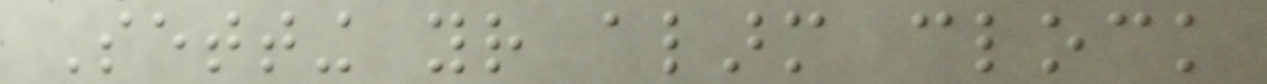Setting your alarm clock
